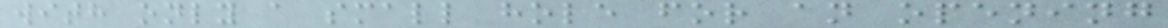with only a small hole for an opening
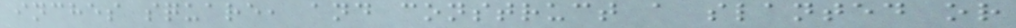inches square, and construct a slanted or
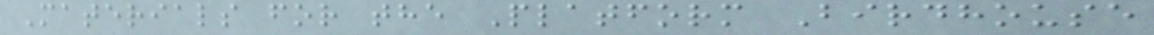Materials for the Platform Birdhouse
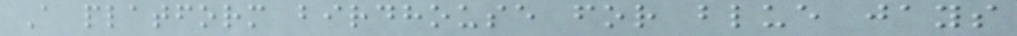A platform birdhouse for blue jays
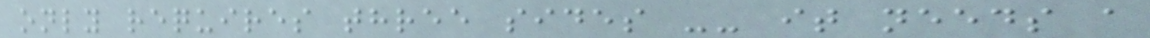only requires three sides -- it needs a
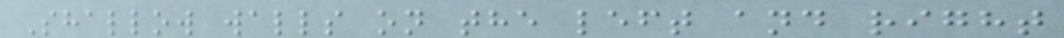Shallow walls on the left and right
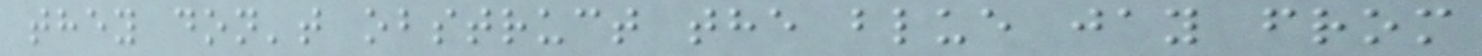they don't obstruct the blue jay from
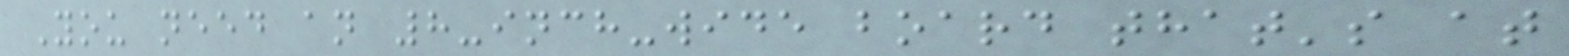You need an 8-inch-wide board that's at
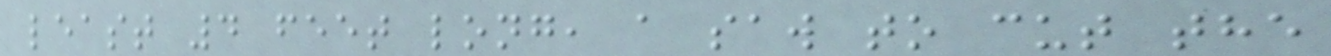least 4 feet long, a saw to cut the
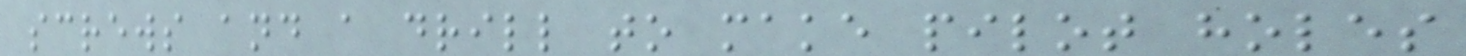screws and a drill to make pilot holes
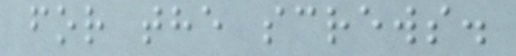for the screws.
